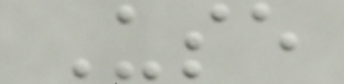Use
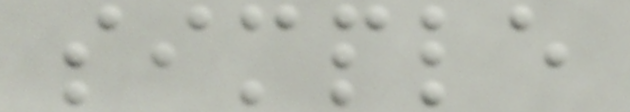simple
